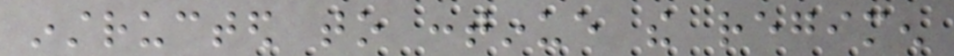instructed to continue the regimen
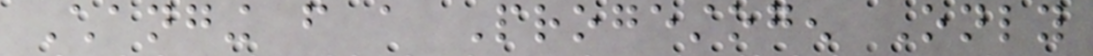Changing from a Progestogen Only
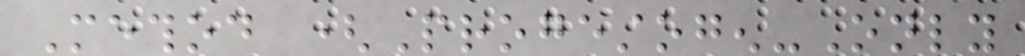Method (Progestogen-Only
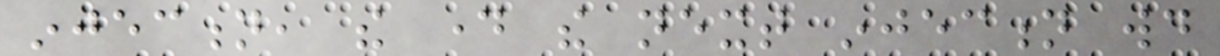injection, the day the next injection would
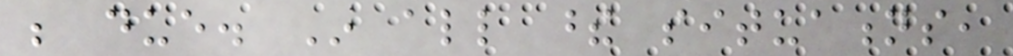be due. In all these situations,
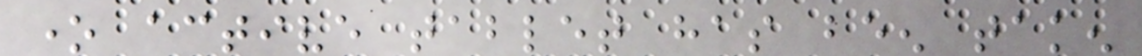one active tablet has been taken
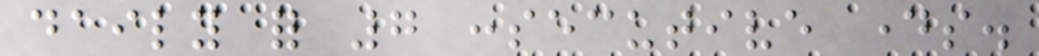daily for 7 consecutive days.
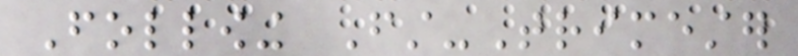Following First-Trimester
